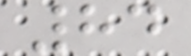84
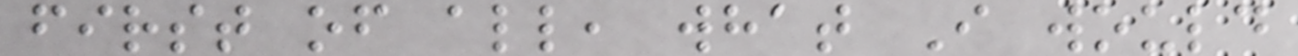first of all, what I would
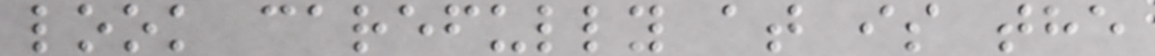look carefully at is the
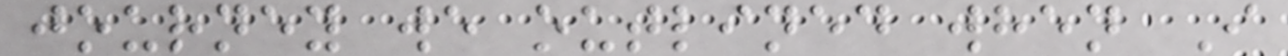journey we outlined when I
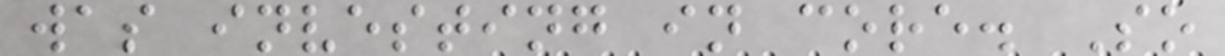was investing in core. So
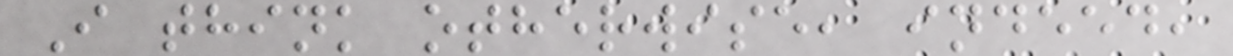I think otherwise, indeed,
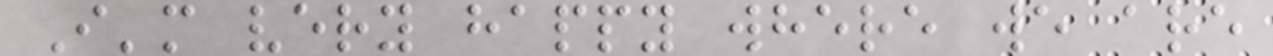I'm very happy where we are
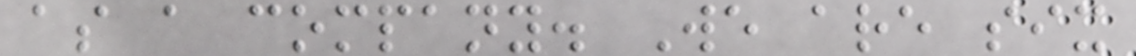as a company. We are six
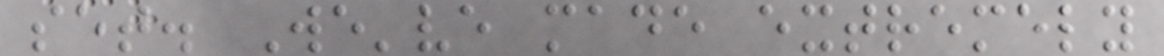set. We've made extremely
